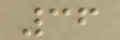36
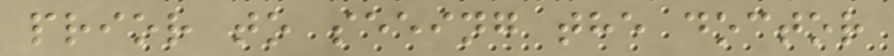prior to seeing the doctor
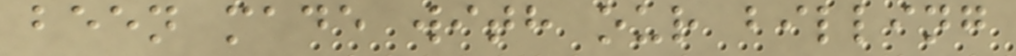been made with our billing
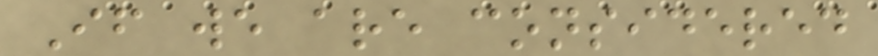If we are considered
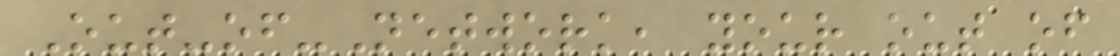Out-of-Network, your out of
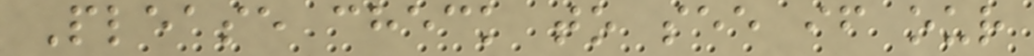Please check to see if our
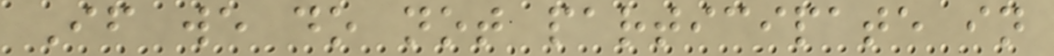If we do not participate in
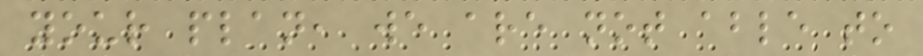your plan, we are not able to
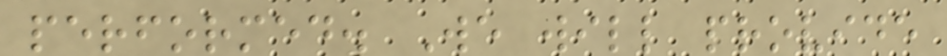performed. We will provide
